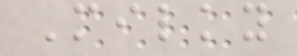Milky
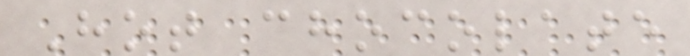Hot chocolate
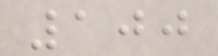100
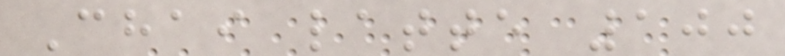Chai latte 100
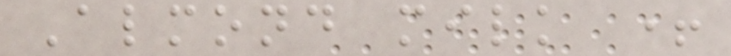Almond milk +
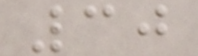30
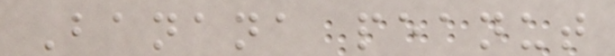Banana peanut
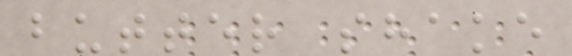butter shake
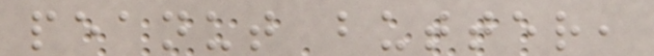peanut butter,
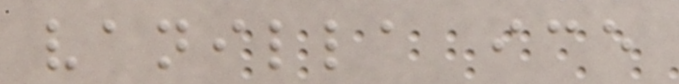vanilla ice
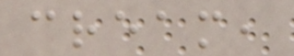cream,
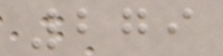279
